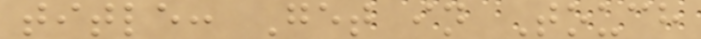title: Get in Touch
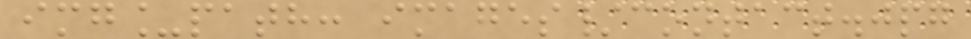img_path: images/contact.jpg
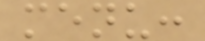menu:
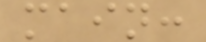main:
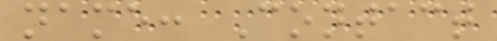name: Contact
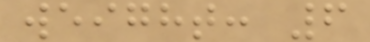weight: 6
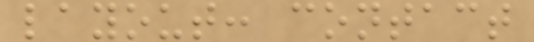layout: contact
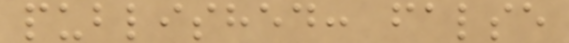published: false
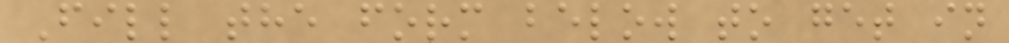Fill the form below to get in
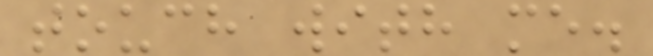touch with me.
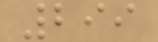299
